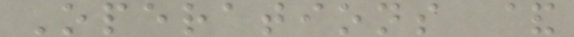Operations &
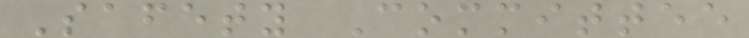Safety Committee
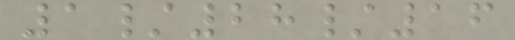1/28/16
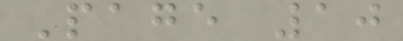Page 10
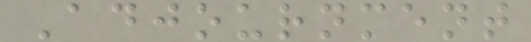Adjournment
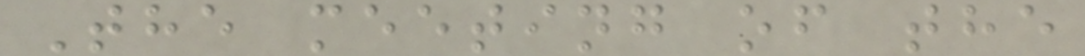The meeting of the
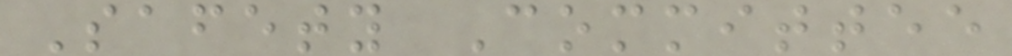Safety Committee
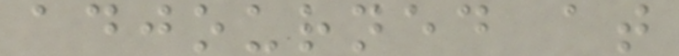adjourned at
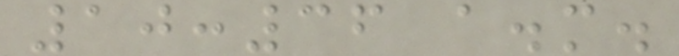10:36 a.m.
